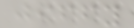jiffy
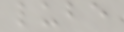lube
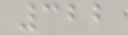322
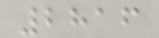2816
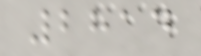2814
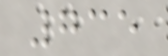735
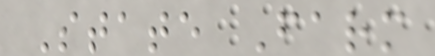State Farm
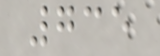735
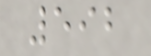592
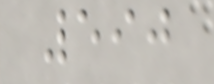590
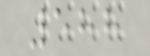588
